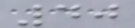40
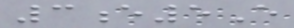3e5E
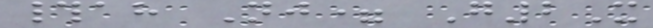#ah Nj= G2X
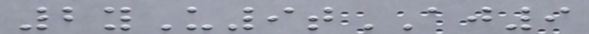2yU9tAJ9
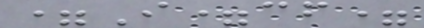=I=cf=
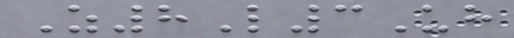Z8L3Uh
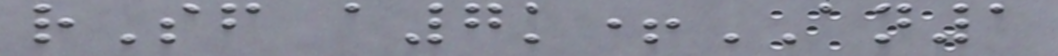rSf a7k+AN1
